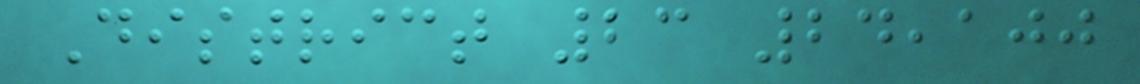District 23 24,100
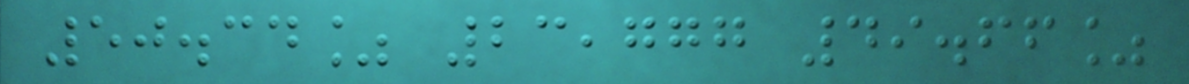50.34% 23,777 49.66%
